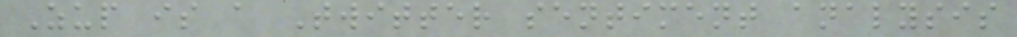Zup is a Twitter sentiment analysis
